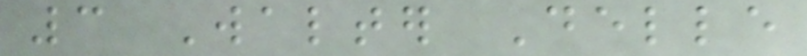3 Walter Delle
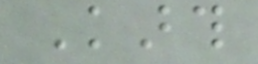Karth
